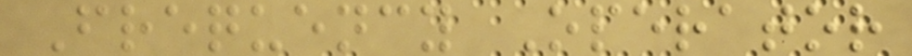Frequency Operator
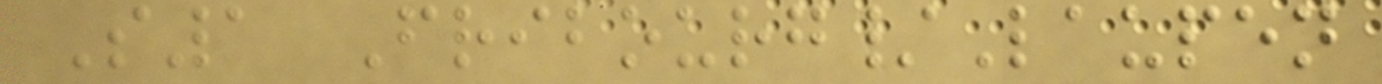S1 Fribourg/Laupen
